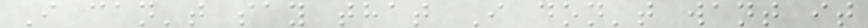I can't say that I don't want it
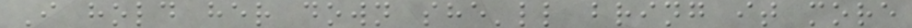I hold her down she'll bring it more
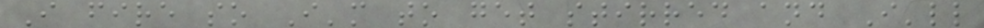I fire so I'm to get stirred and I'll
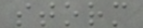storm
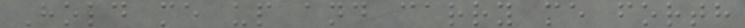Hold me up and carry me forth
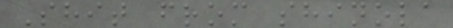Shit from shinola
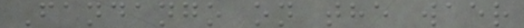Fandango on the waer
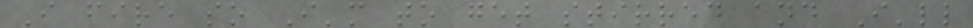I fire so I'm to get stirred and I'll
